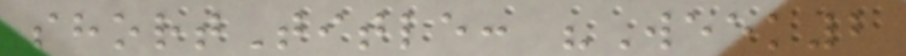shortTitle: "Week2
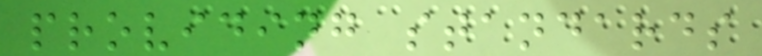providing standards
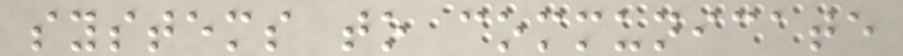systems to communicate
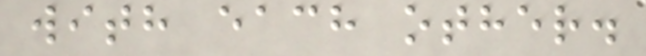with each other.
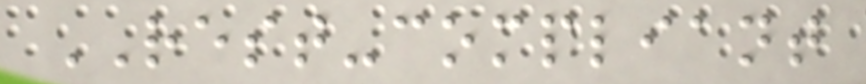REST-compliant
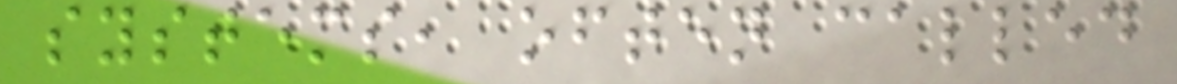systems, often called
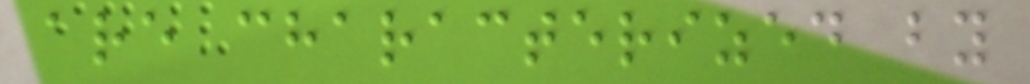are characterized by
